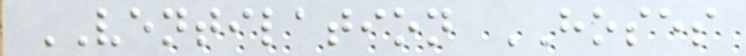VENTILATION HOSES
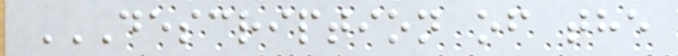DESCRIPTION OF THE
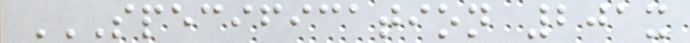SPECIFICATION 201X
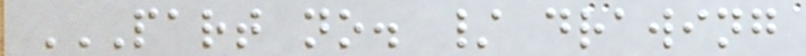PART NO. / DRAWING
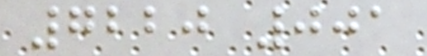7220 001
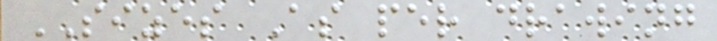SIZES As per drawing
